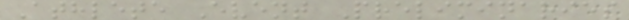Athlete Event Preliminaries
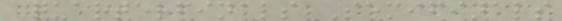Quarterfinals Semifinals
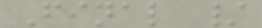Final /
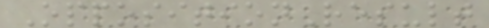OppositionResult
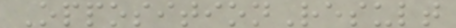OppositionResult
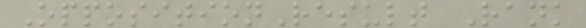OppositionResult Rank
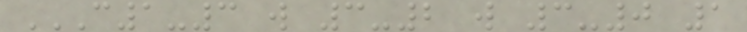C1-3 W 3-2 W 3-0 1
